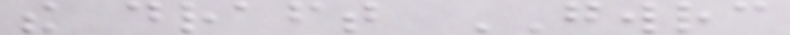the draft GWRC
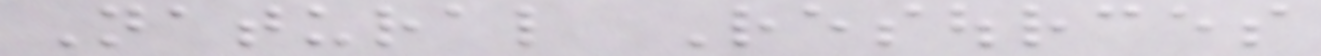Natural Resources
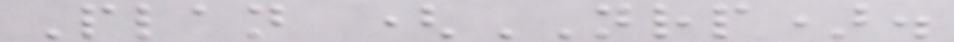Plan (NRP).
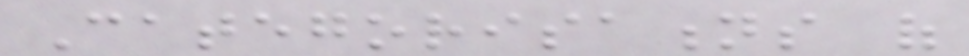Categorisations of
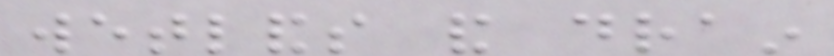wetlands and drain
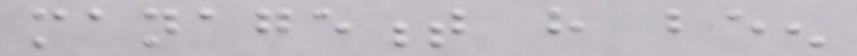management have been
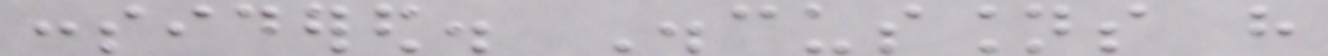considered. Discussions have
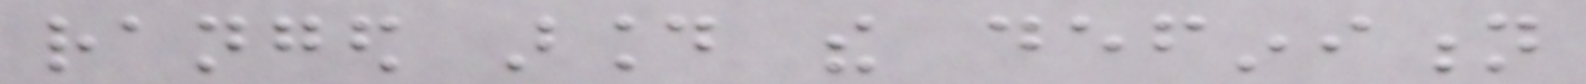ranged around the definition
